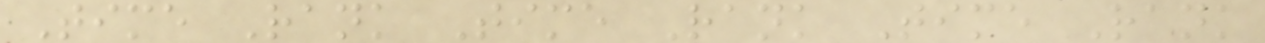Time Rank Time Rank Time Rank
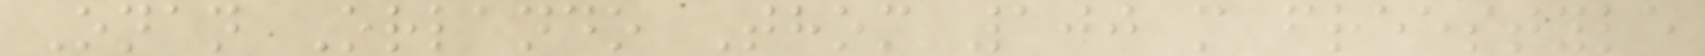Onan Orlando Thom 100 m freestyle
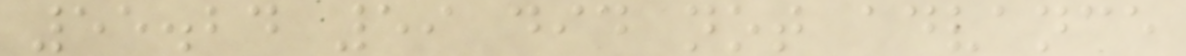55.24 59 did not advance
